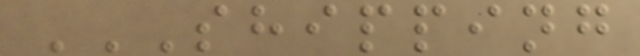SHIPPING
